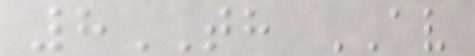8TH AV
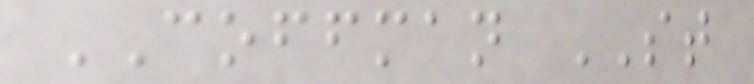COFFMAN ST
